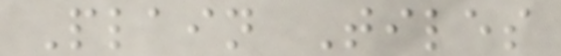Plain Tiles
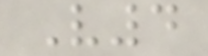V4
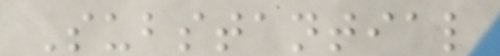Substantial
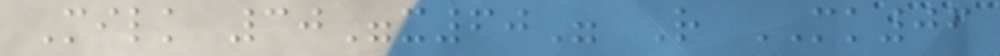Milk 30"x60" R MK06
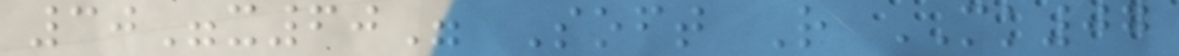30"x60" Soft R MK07
